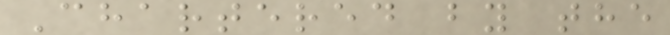Chartered by the
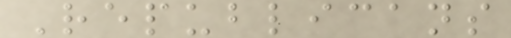Republicans
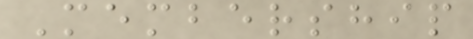Membership
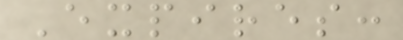Expires:
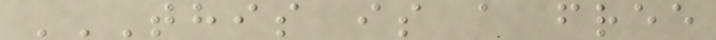THIS IS A FREE
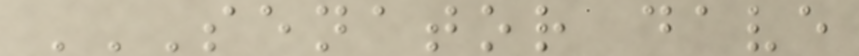SENATOR DAVE
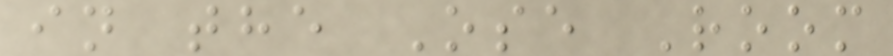in the Ose Room
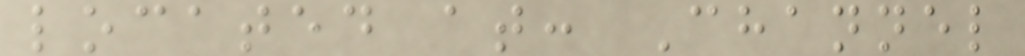located at: Channel
